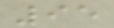95
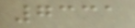7331
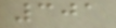301
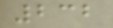232
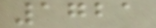1721
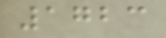1723
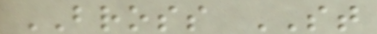BROSS ST
